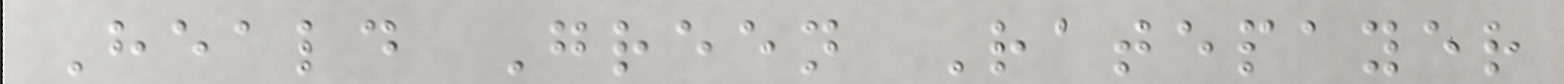Heald Green Ratepayer
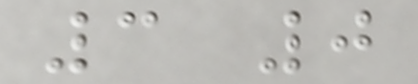3 0
